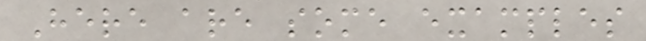Here are some examples
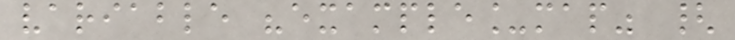variable "example_map" {
